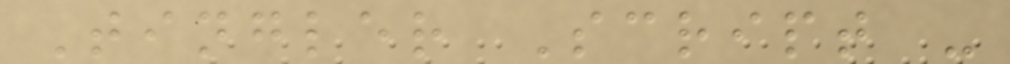Tingler Script -
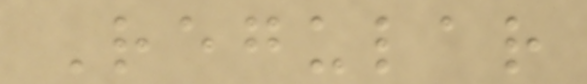Regular
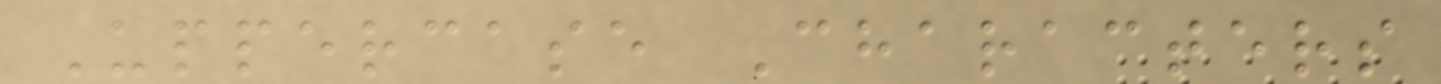Uppercase Characters
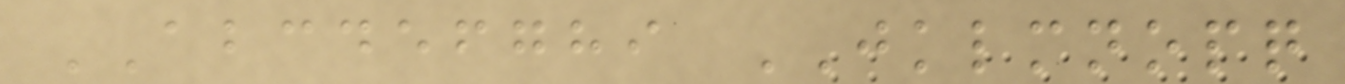ABCDEFGHI JKLMNOPQ
